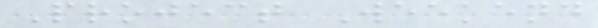Project Weekend
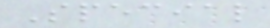Special
